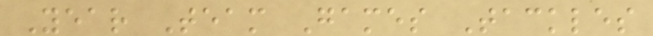Year Team Games Tackles
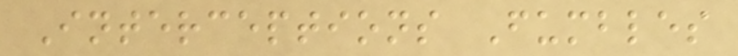Interceptions Fumbles
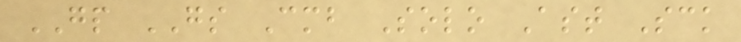GP GS Cmb Solo Ast Sck
